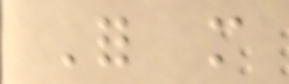For more
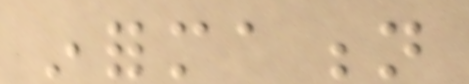information
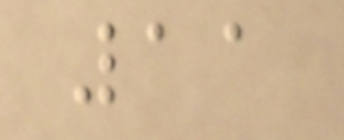11
